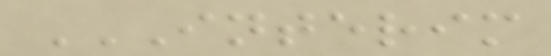INTERIM
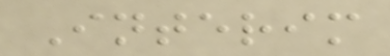Interim
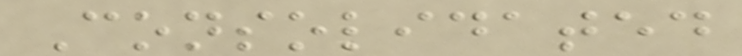Consolidated
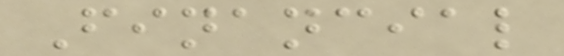Financial
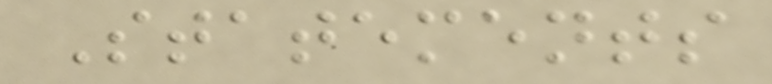Statements
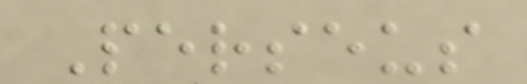Perseus
